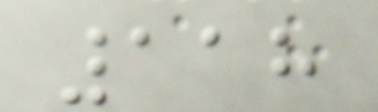118
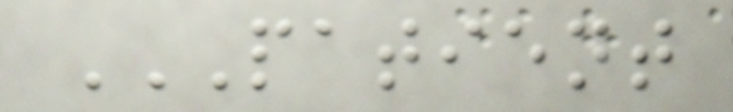PATIENT
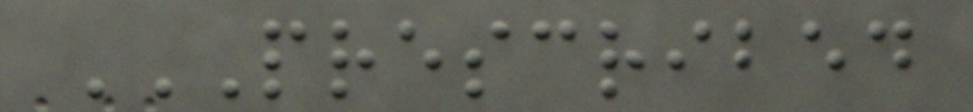PRESCRIBED
